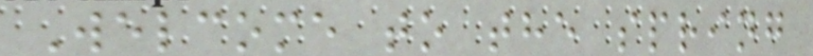Welcome to the spring
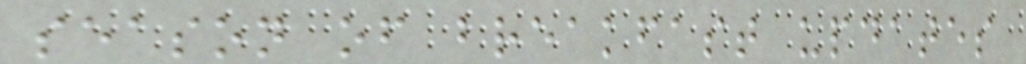season of breakfast updates
